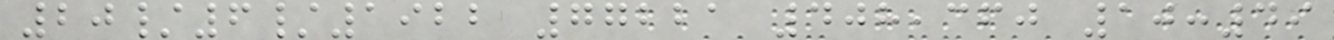20/6/1922 77221 408,360 10:49
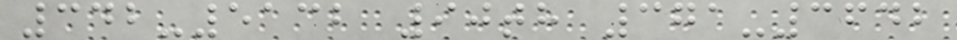342-5132 90th 371-3642
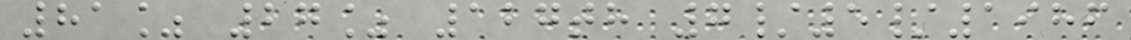81% 27% 127th 7/5/1986
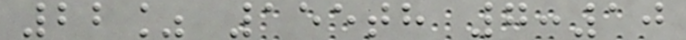22% 155th 7:10
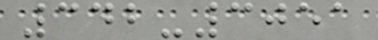342-3051
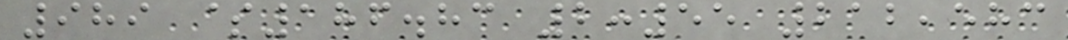989 $186.83 2:55 212,583
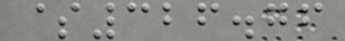$326.76
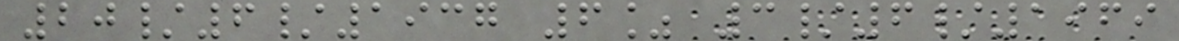20/6/1937 6% 3/6/1969
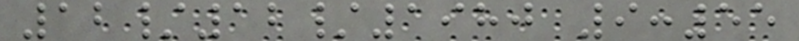12/12/1980 9:55
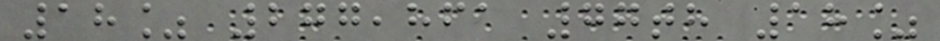18% 277,861 77th 18%
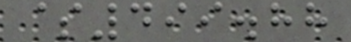$499.88
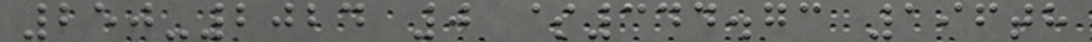250-2024 0 $344.73 196th
